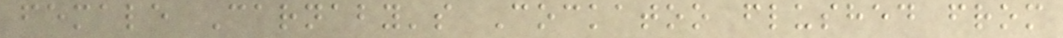female Carnaby's Cockatoo flushed from
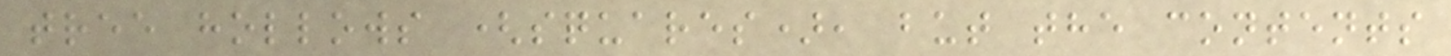tree hollows (squares), but the contents
